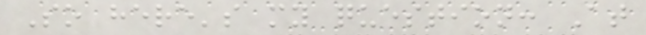So here's my question: At
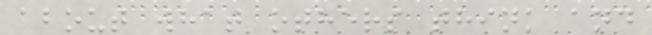about what others think and
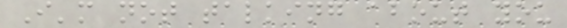I'm not talking about you
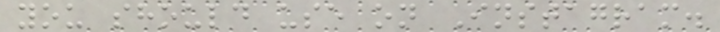you should use on Instagram.
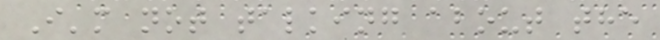I'm not talking about the
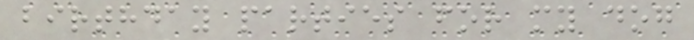birthday parties for my dog
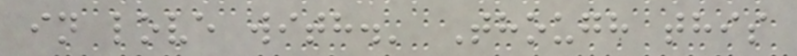in love with.' Though this
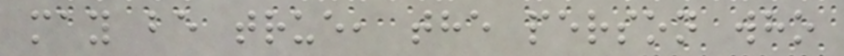may be true, the person who
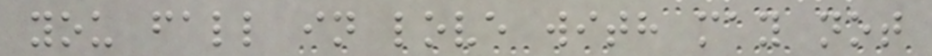you fall in love with may not
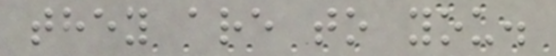they are to you.
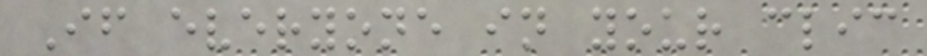If everyone in your clic
